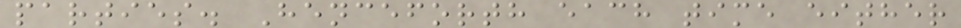parties. Henceforth each time either
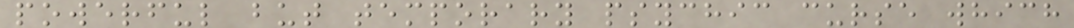powerful but temporary psychic curse which
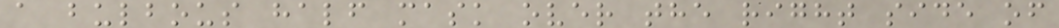a bulbous half mask over the right side of
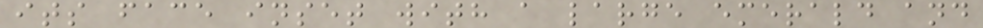its face inset with a large emerald and
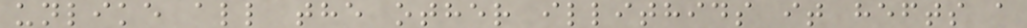unlike all the other illithids it hefts a
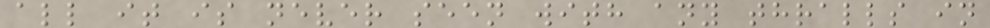all it is never seen with any thralls in
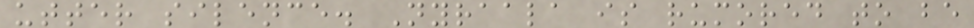utter silence. Nyraala is rumored to be
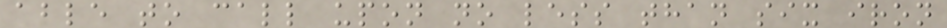able to call upon no less than six iron
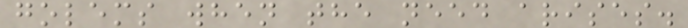golems when the need arises.
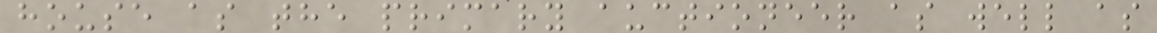house as the primary auctioneer as well as
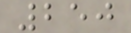250
